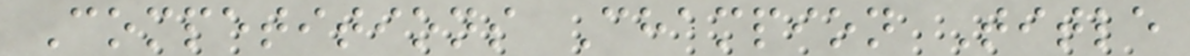Competitions Champion Title
